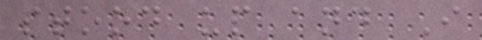stood up and I
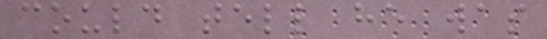could tell he was
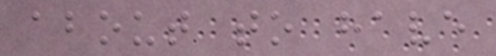about to have
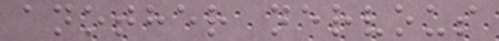another nervous
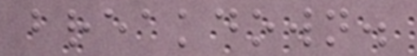breakdown.
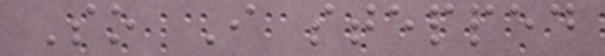So I stepped
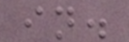in.
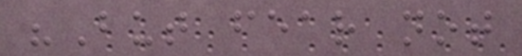"But fear not
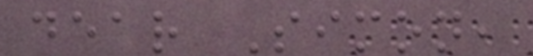dear Simon,
